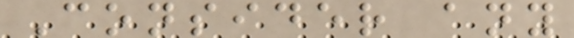Consider any
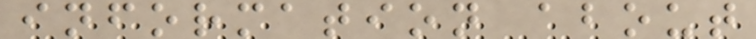information about
